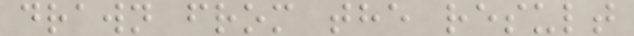drawn from the result
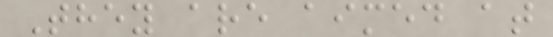They are aimed at
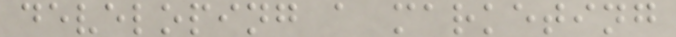developing a marketing
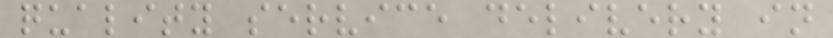quality service delivery in
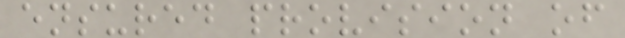ensured provision of
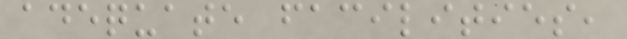adequate facilities,
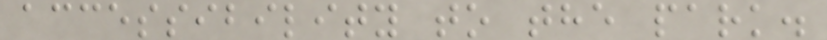accessibility to the park.
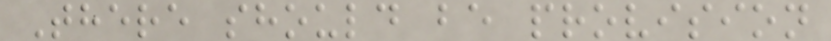There should be provision
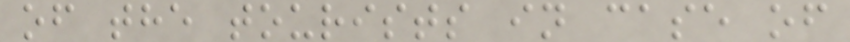of the tourists in case of
